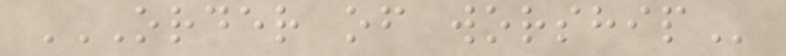ORDER OF WORSHIP
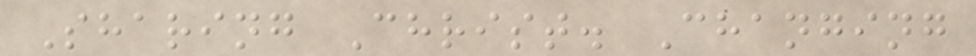Sharing Christ. Changing
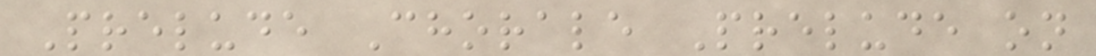Prelude Chorale Prelude on
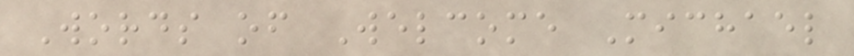Words of Welcome Michael
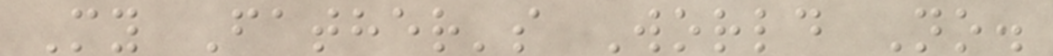My Father's World No.
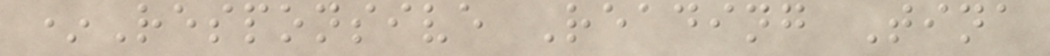*Responsive Reading Tina
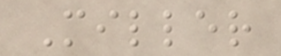Miller
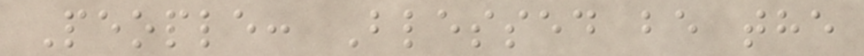People: Blessed be the
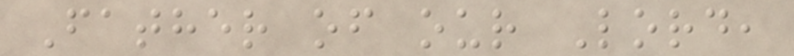Father of our Lord,
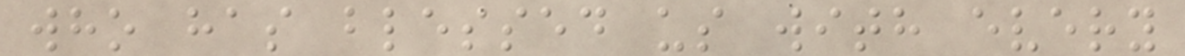who has blessed us with every
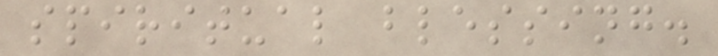spiritual blessing.
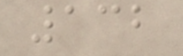132
